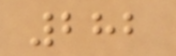282
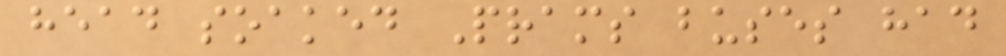head soaked Prams buses had
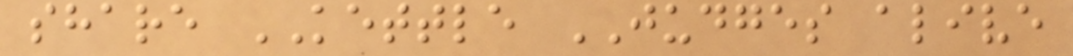share KETTLE JUDGES alive
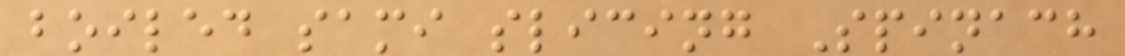boiled sami slicing Spinach
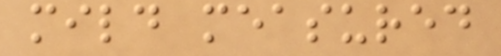mild measured
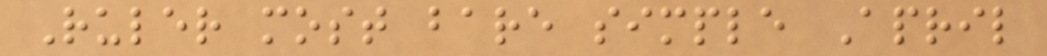Ruler most bare simple April
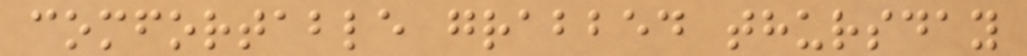comfortable grabbed thursday
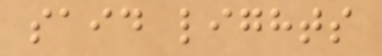said lights
